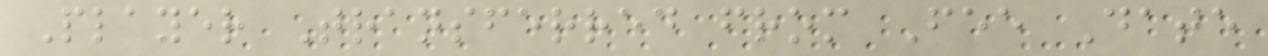Player Transferred from Fee Date
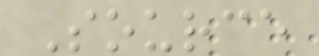Source
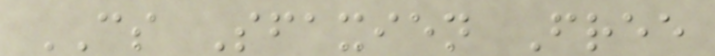CS Sfaxien Free
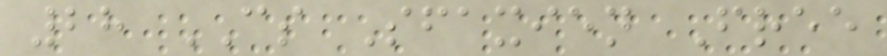28 CS Sfaxien Free
